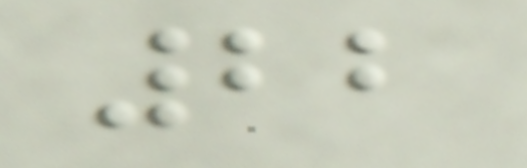22
